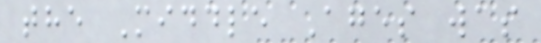the Middle Ages was
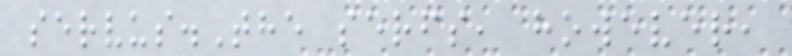servus.The serfs, however,
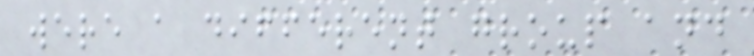were a different group and
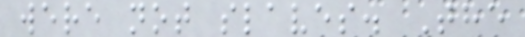were not slaves. The
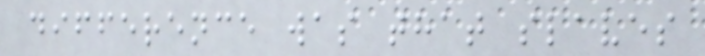difference was that slaves
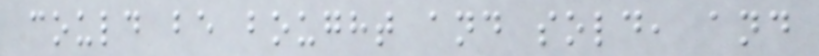could be bought and sold, and
